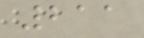211
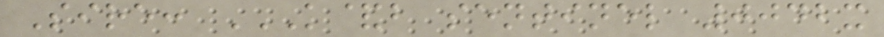Sire: K&B SENTINEL 0042X
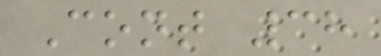Cont 38
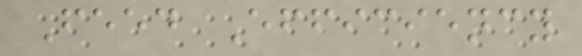Feed Efficiency
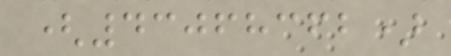(43068362)
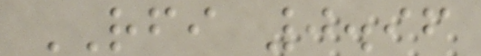RFI 0.96
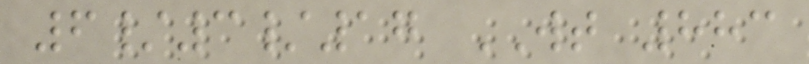6/3/17 WT 883
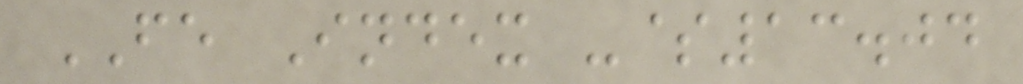FE Index -$13.04
